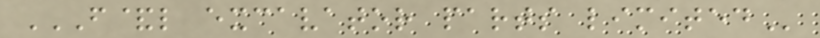F&L EXCAVATOR PARTS LIMITED
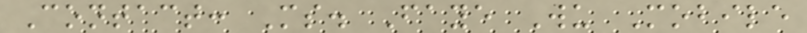Contact: Ms. Faye Wu Mobile
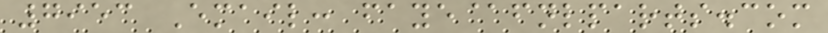7953 Email: faye@fnlparts.com
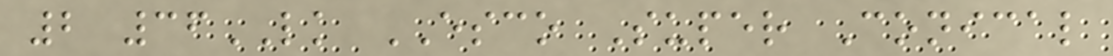2 36LK ESCO Super Conical
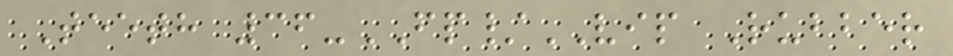Teeth 36-FP/VIP Rubber
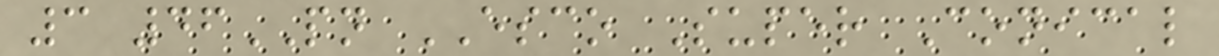3 46PN ESCO Super Conical
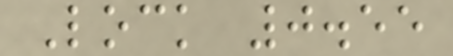Lock 0.55
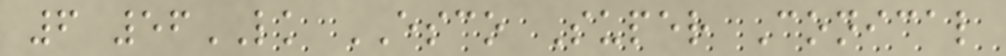6 56LK ESCO Super Conical
